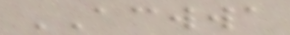ACWWA
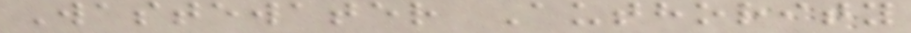Wastewater Authority
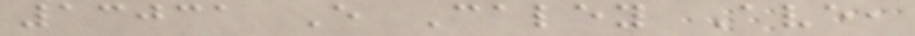13031 E Caley Ave,
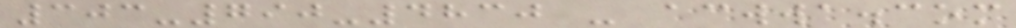303-790-4830 - acwwa.com
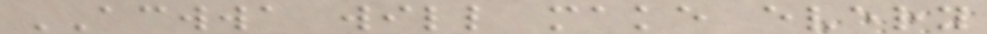ACWWA will make every
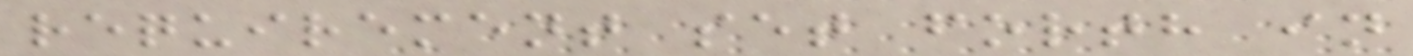requirement set forth in
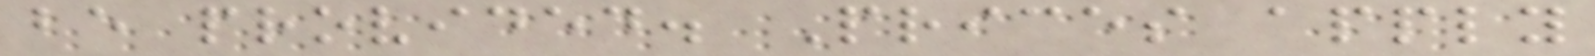be provided. Prices apply
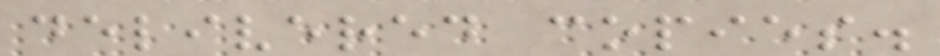delivered copies.
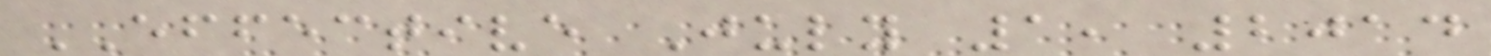EFFECTIVE July 1, 2014
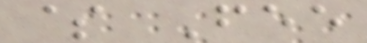$ Fee
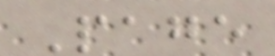Page
